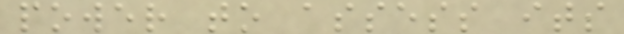power to assess its
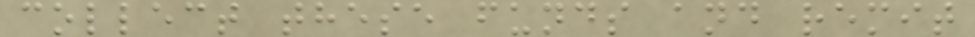collect these funds and remit
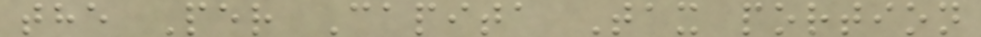the Per Capita Tax portion
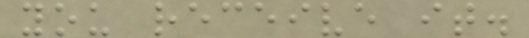you receive it.
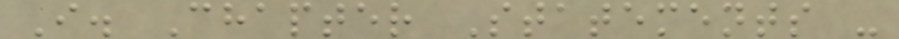I. Chapter Statements -
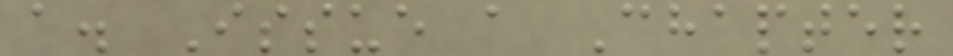a. Issue a Chapter
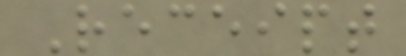Receipt
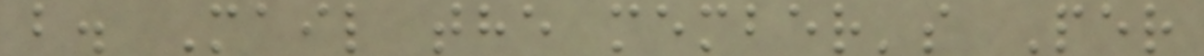b. Mail the member's Per
